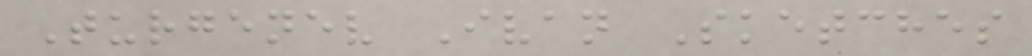Turgenev Ivan Sketches
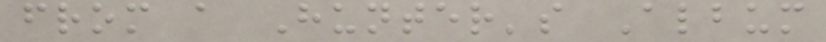from a Hunter's Album
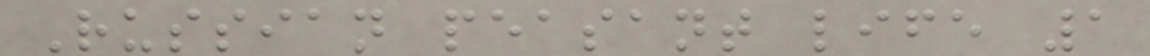Russian peasant life 1
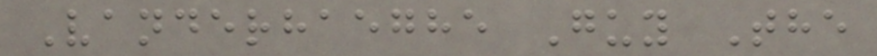Vanderhaeghe Guy The
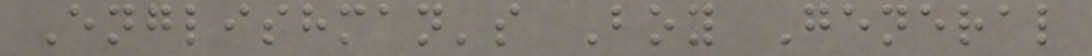Englishman's Boy General
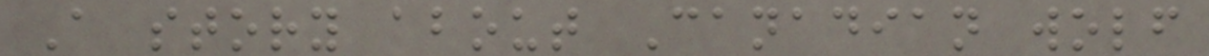A story about Canadian wolf
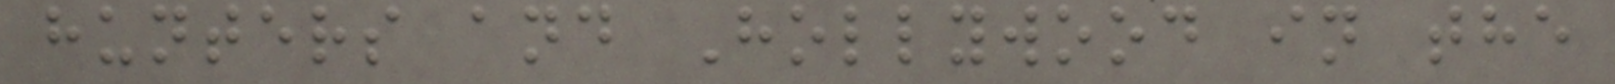hunters and Hollywood in the
